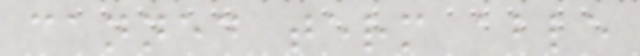canned term able
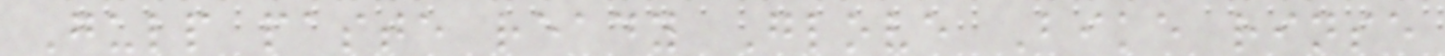Gulp paste ready Glove Bike rinse
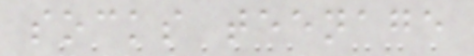socks teenage
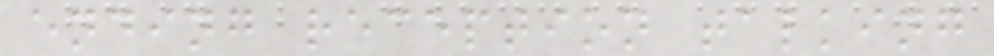ending reception talking
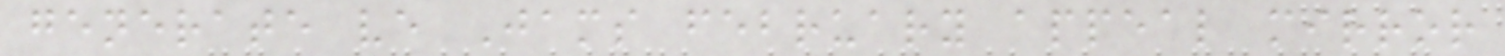generate ve Jams february appeal mirror
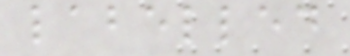labelled
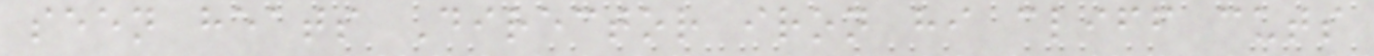seen heats Director iron hi cliff cuts
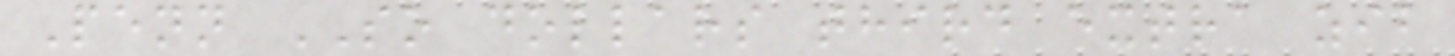Penn SO dollars third extra zib
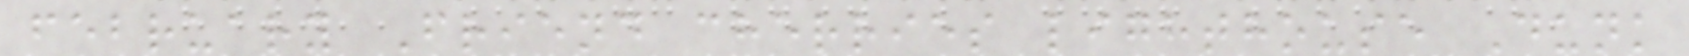february Friend cherries lighthouse Dunk
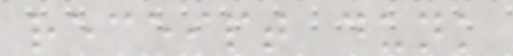receipt dunk
